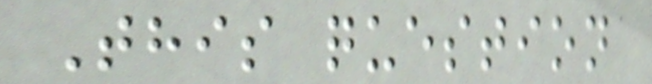This question
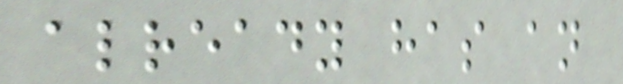already has an
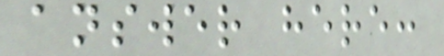answer here:
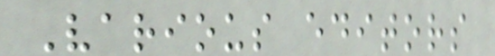Various editors
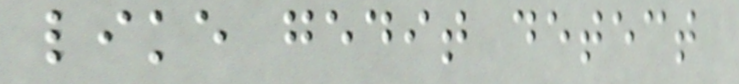like gedit detect
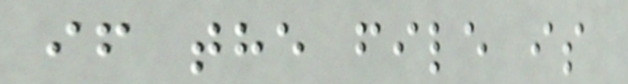if the file is
